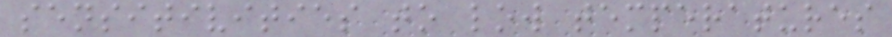sensitivities to low temperatures
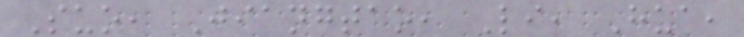Suo, Jiangtao, Li, Hua,
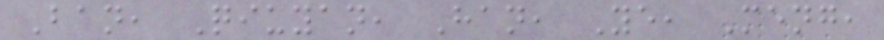Ban, Qiuyan, Han, Ye, Meng,
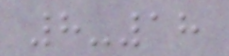8-18
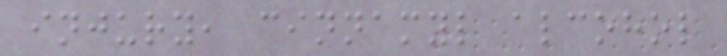injury, cinnamyl alcohol
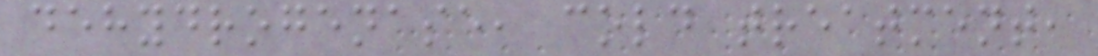dehydrogenase, cold treatment,
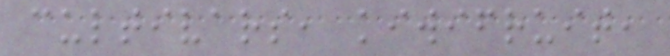cultivars, kiwifruit,
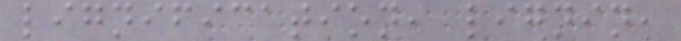lignification, lignin,
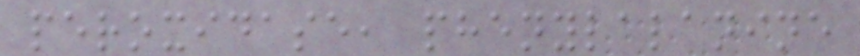peroxidase, phenylalanine
